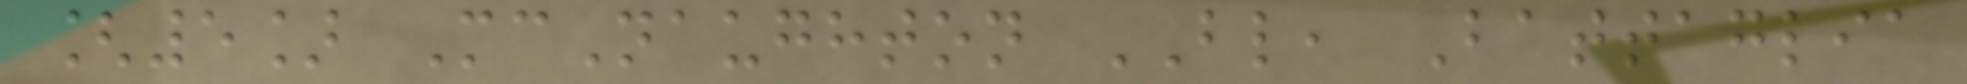[5] McNaughton BL, Battaglia
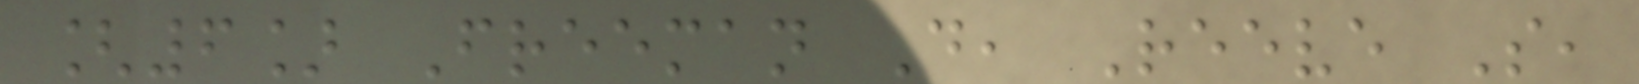[6] Freeman D, Reeve S,
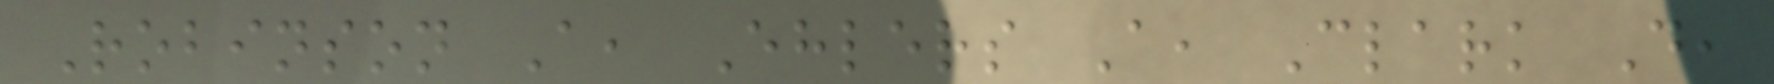Robinson A, Ehlers A, Clark D,
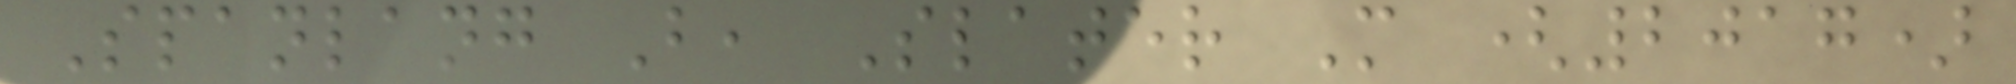Spanlang B, Slater M (2017)
